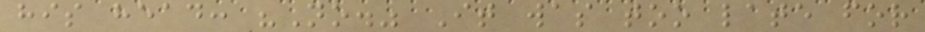his head: "No." It was too late for
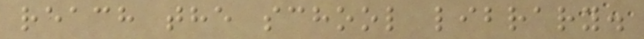reach the school library.
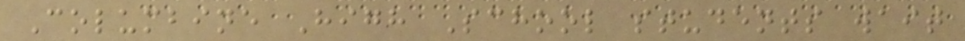Columbine High School students wait
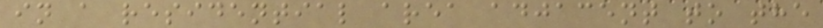in a residential area adjacent to the
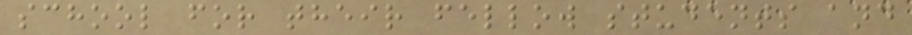school for their fellow students and
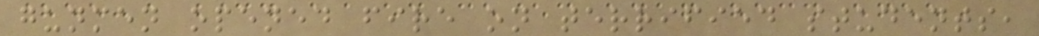gunmen opened fire on terrified students,
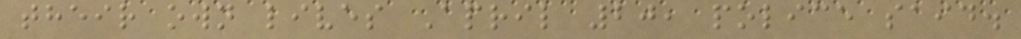their own lives April 20, police said.
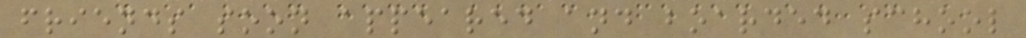friends soon appeared and boarded school
